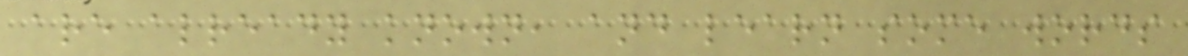are already known, and learn some words
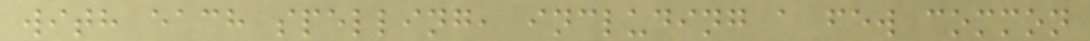with each spelling, including a few common
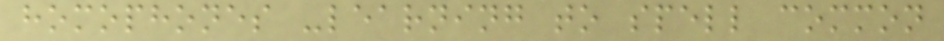homophones -learning to spell common
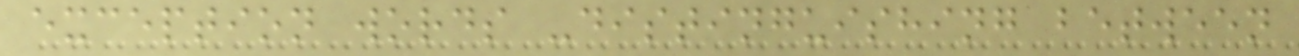exception words -distinguishing between
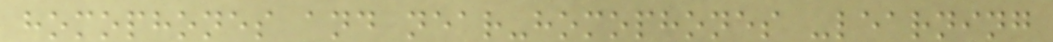homophones and near-homophones -learning
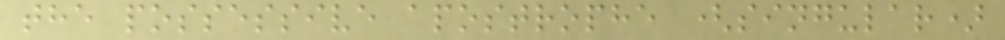the possessive apostrophe (singular)
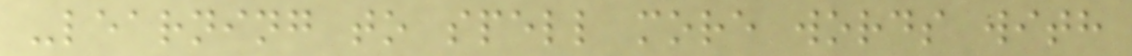-learning to spell more words with
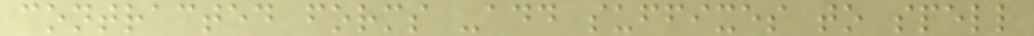contracted forms -add suffixes to spell
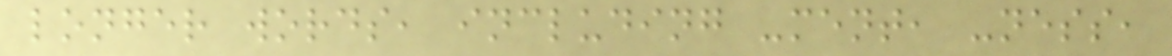longer words, including -ment, -ness,
